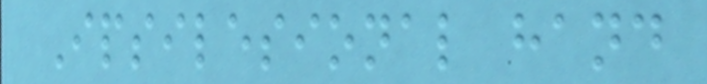Ipsilesional hand
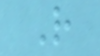R
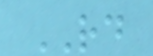RD
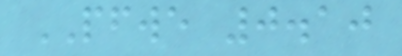PFWE 0.10
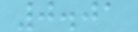0.01
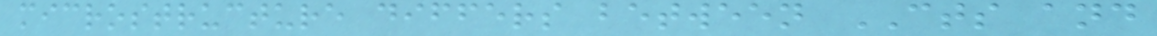microstructure differs between CTS and
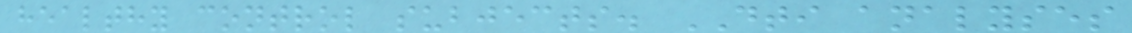healthy control subjects. DTI analyses
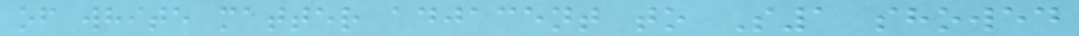of white matter adjacent to S1 showed
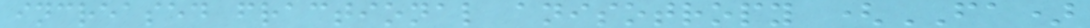increased fractional anisotropy (FA)
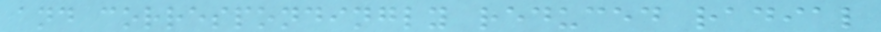and correspondingly reduced radial
